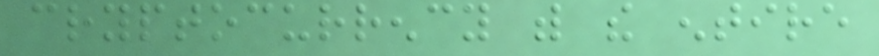cryptocurrency with the entire
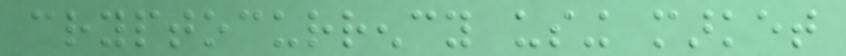cryptocurrency using market
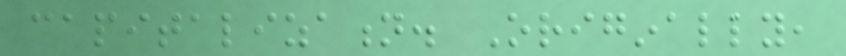capitalization. Originally,
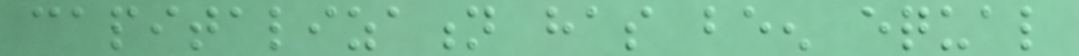capitalization has been equal
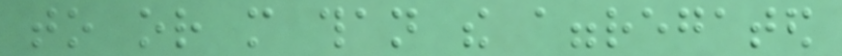to or more than the aggregated
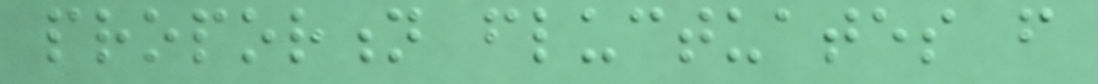proportion fluctuates from
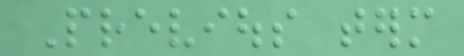Previous term
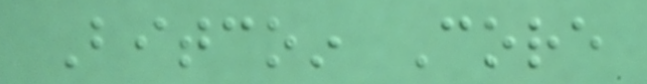Bitcoin Core
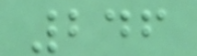246
